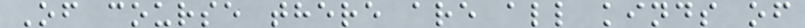Of course there are all kinds of
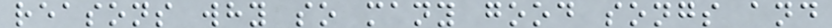reasons why so many good songs and
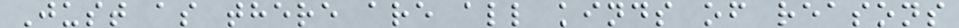Just as there are all kinds of reasons
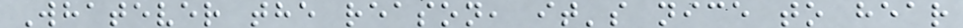Whatever the reason, it's nice to hear
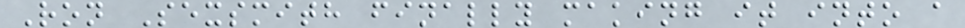Ron Sexsmith finally making it into a
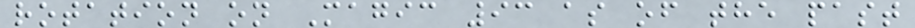rotation on Magic 93 as of the past
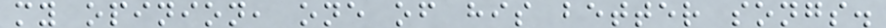my opinion, one of his better songs.
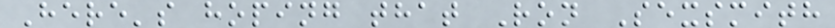Here's hoping that Ron Sexsmith
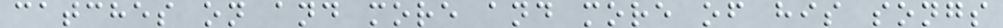catches on and more and more of his songs
